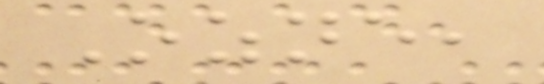Ozne,
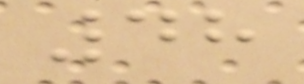48
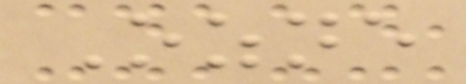Ozne
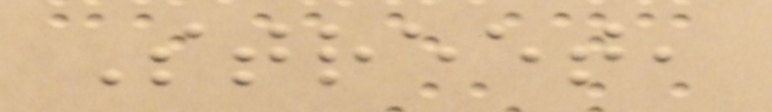Street,
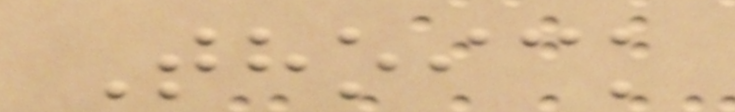Thoick
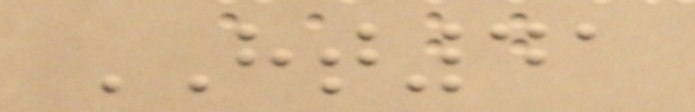HT41
